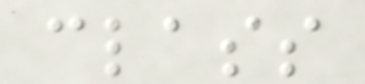class
